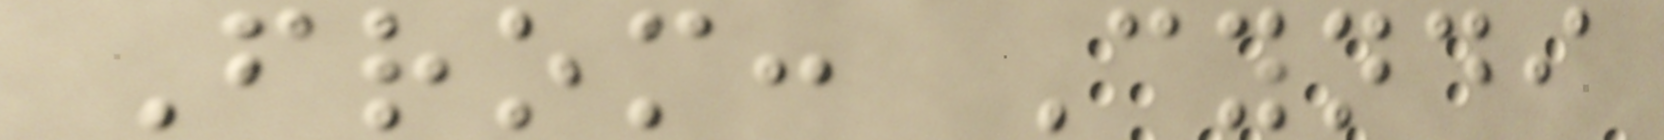From: Cyndi
